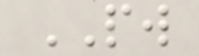PW
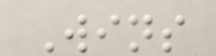Wins
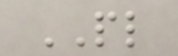PL
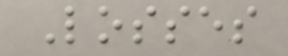Losses
